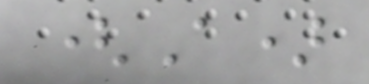(A)
